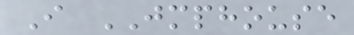I JMPHOUSE
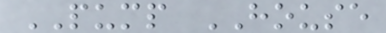PUMP HOUSE
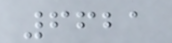6621
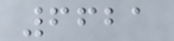6621
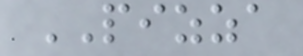PIZZA
